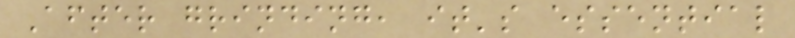After grinding, it's essential
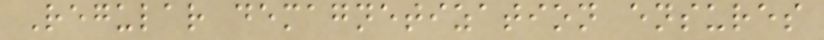Regular demagnetization ensures
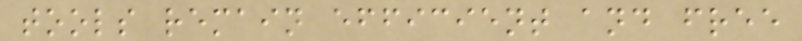tools remain efficient and free
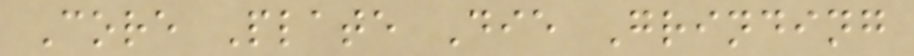Core Plate Die Grinding
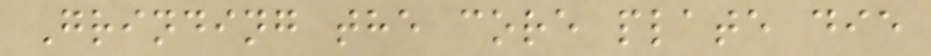Grinding the core plate die
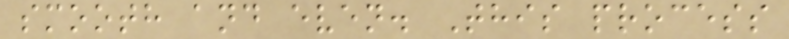smooth and even. This process
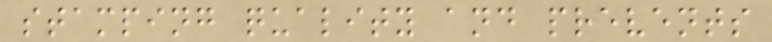stamping quality and prevents
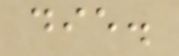die.
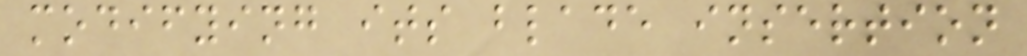modifying its blade insertion
